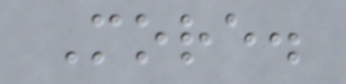More.
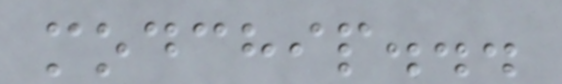modchip...
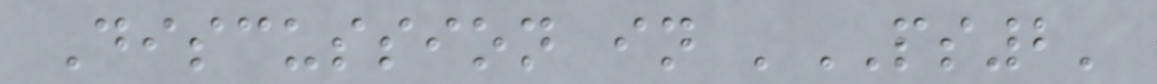Discussion in 'PS2'
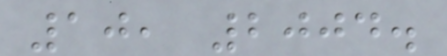10, 2004.
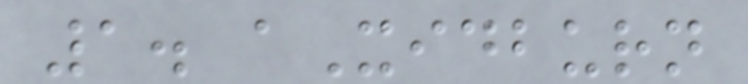1. aXidburn
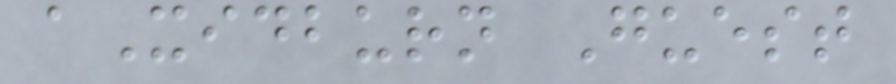aXidburn Guest
